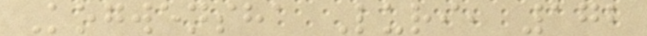Kogwensha Luri, 172
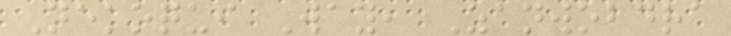Nekoqui Way, Zanwobdra
